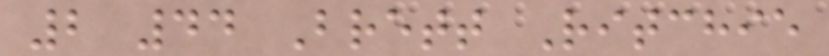2 44 Brett Ritchie
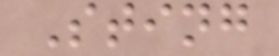Sting
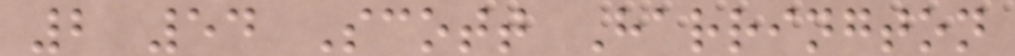2 54 Scott Harrington
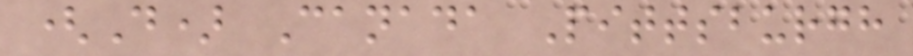(D) Canada Pittsburgh
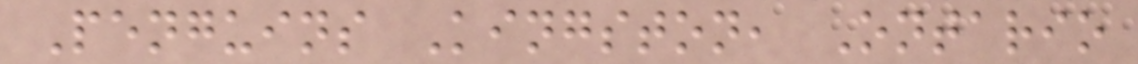Penguins Kingston, Ontario
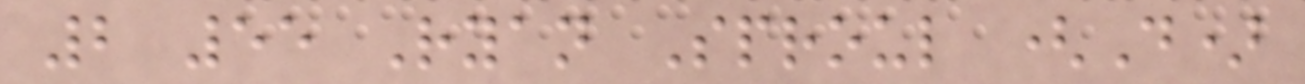2 55 Ryan Sproul (D)
